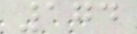174
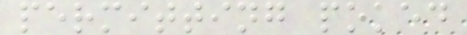permitting poked
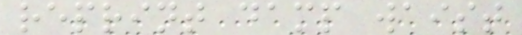reprint damp waist
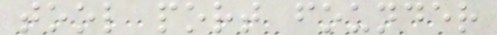tool port founder
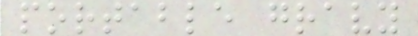portable gravy
